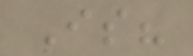Is?
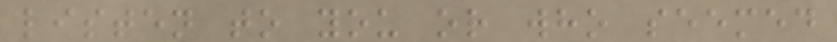listen to you or who seemed
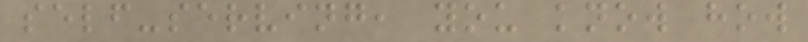self-serving, you know how
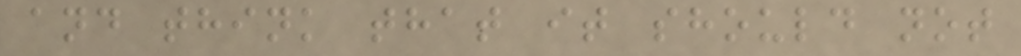and think that it should not
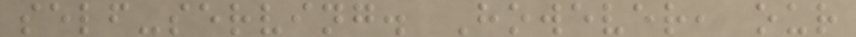self-serving. However, our
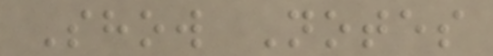Show Notes
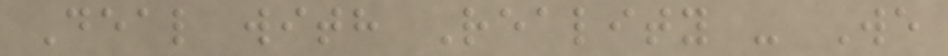Deal with Reality - We
